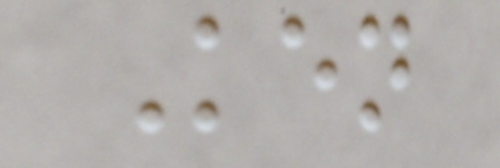Ken
